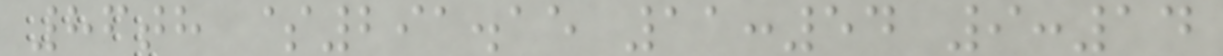86th $291.15 11:54 9:14
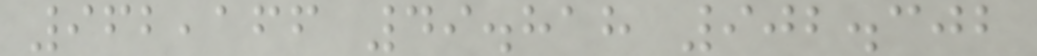962,166 49.818 902.302
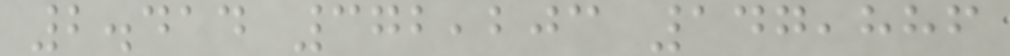2.414 372,203 147,886
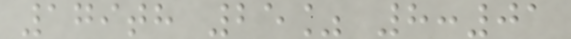179th 25% 8:01
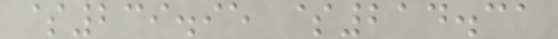$239.95 $214.31
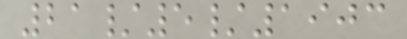21/5/1903
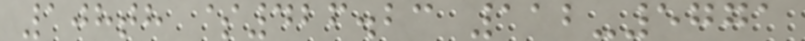108th $426.23 112-5771
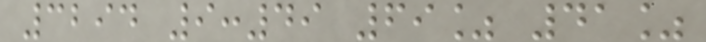3294 9:49 69% 41%
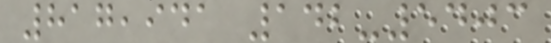817,941 142-5403
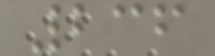236
